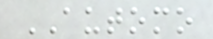AUTOMO
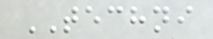TECHNI
